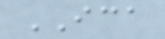ICA
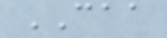CAA
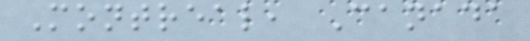Montreal, Canada
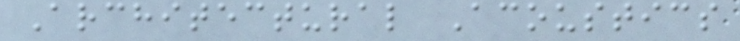Architectural Acoustics
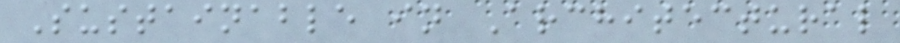Sustainable in Architectural
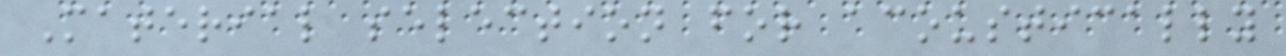Material selection for acoustically
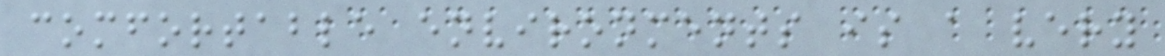comfortable environments is a very
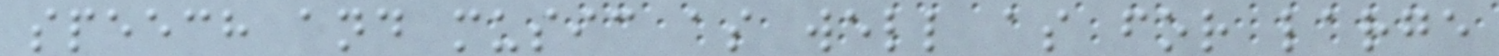speech and music as well as for large
